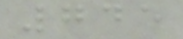745
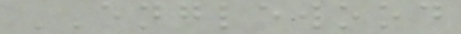ENGLEWOOD
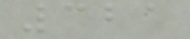321
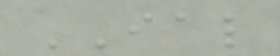IAL
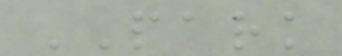PARK
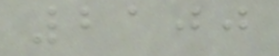2100
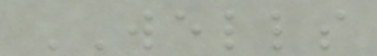WELLS
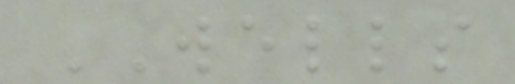WELLS
